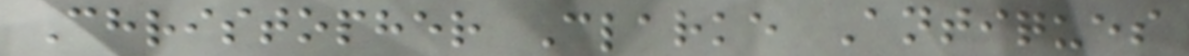Christopher Clarke Antiques
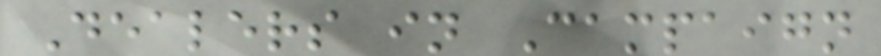Dealers in Campaign
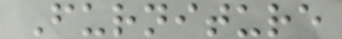Furniture
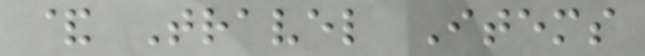& Travel Items
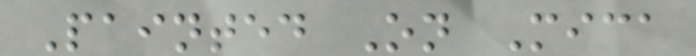Painted On Mica
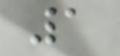1
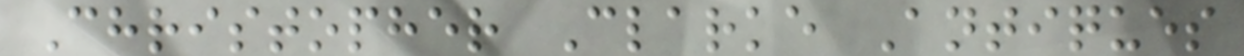Christopher Clarke Antiques
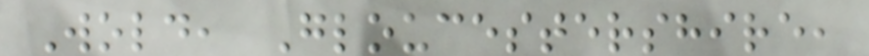Wold, Gloucestershire,
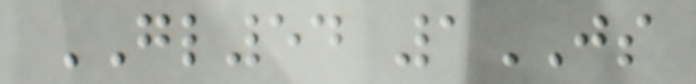GL54 1JS
